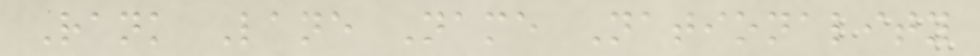Rank Lane Name Nationality
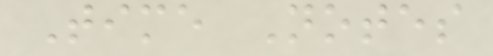Time Notes
